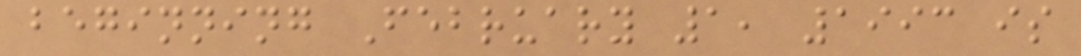beginning February 1, 1993 is
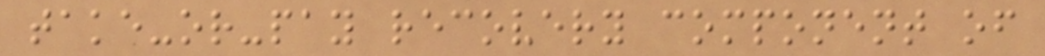take-or-pay recovery component of
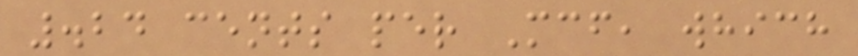.24 cents per Mcf, which
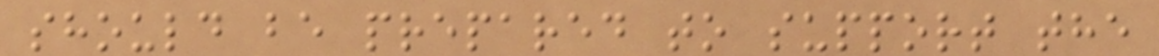should be prepared to support the
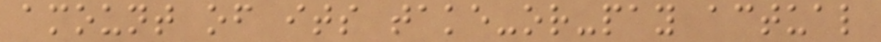amount of its take-or-pay actual
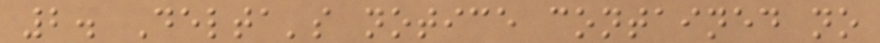2. Delta's notice contained no
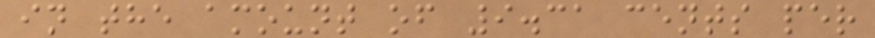in the amount of 9.31 cents per
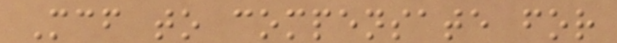Mcf to compensate for
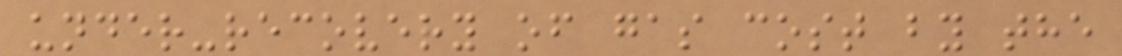under-recovery of gas cost by the
